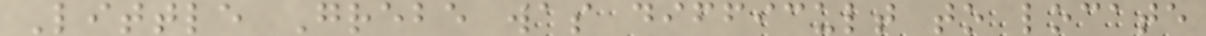Little Grebe was difficult to locate
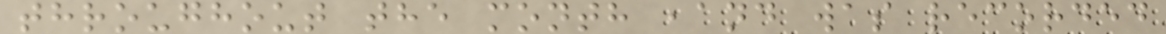throughout the month ,and was recorded
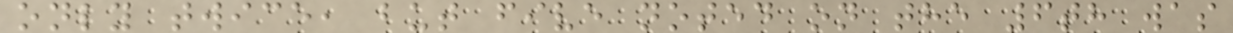only twice, but five noted on the 6th was
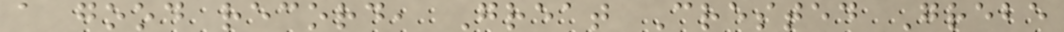a good record, Great Crested Grebe
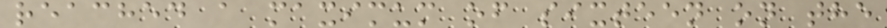reached a maximum of sixteen on the
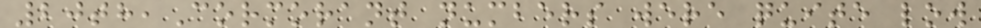20th,Cormorant numbers were quite low
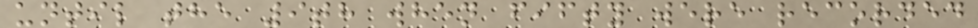until the 9th when fifty were recorded
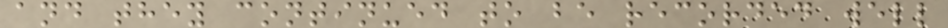and they continued to be recorded well
